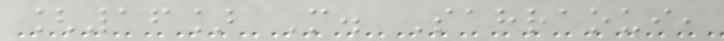[16] M. Sahraoui,
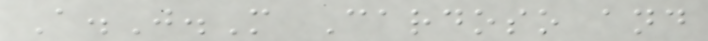A.J.M Cardoso and
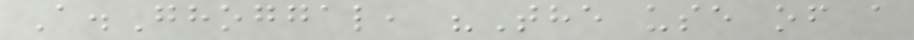A.Ghoggal, "The use of a
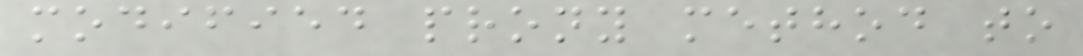modified prony method to
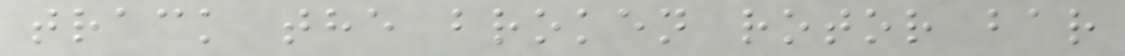track the broken rotor bar
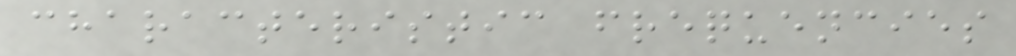characteristic frequencies
